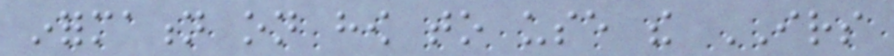information on how to use the IRS
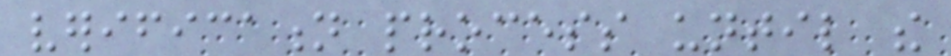verification process until the
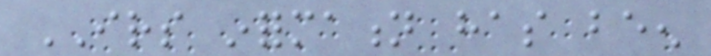IRS information has been
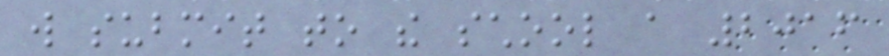will submit to the school a 2016
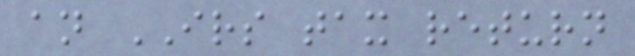an IRS tax return
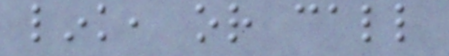link, or call
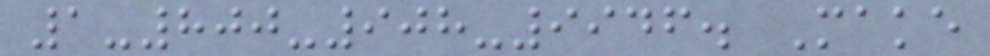1-800-908-9946. Make
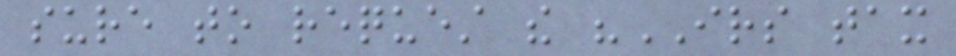sure to request the "IRS tax
